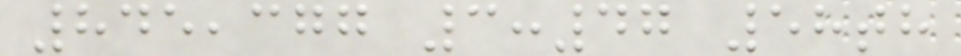845,377 3:47 58th
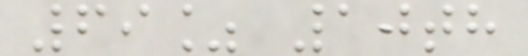69% 10th
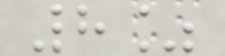8%
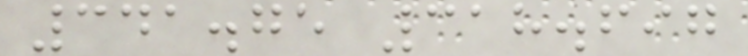341.75 318.697
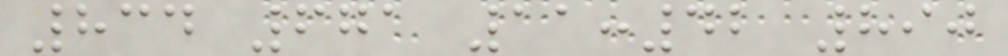834 671 11:42 890
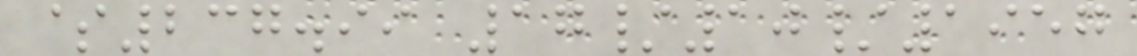$237.99 17/10/1957
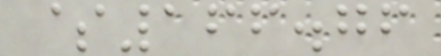$166.76
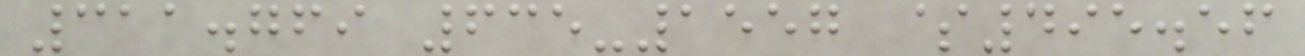311.769 635-1557 $495.56
